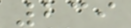239
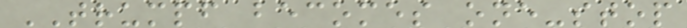TRUMPF becomes one-stop
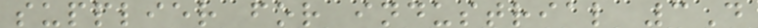supplier for industrial 3D
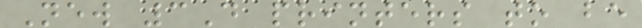New 3D printers to be
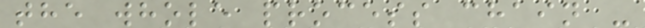the whole process chain -
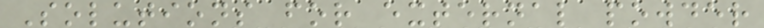Solutions for external powder
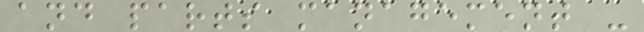and parts management -
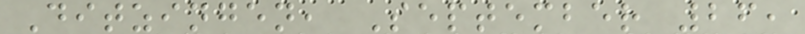Ditzingen, September 26,
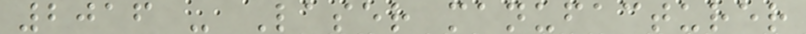2016 - Laser manufacturer
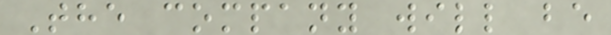The company will be
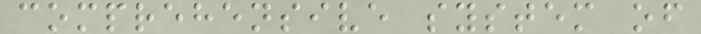comprehensive system of
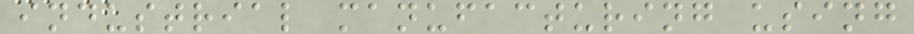industrial manufacturing using
